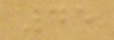45
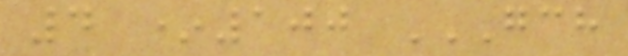4 *100 GCH
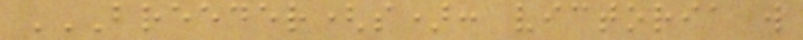BREEDER(S): VICTORIA W
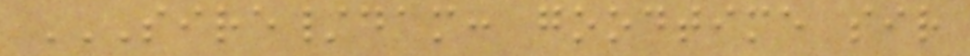SIRE/DAM: GOODTIME SIR
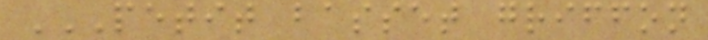PETIT BASSET GRIFFON
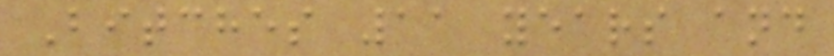Bitches 11 years and
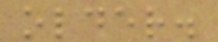older.
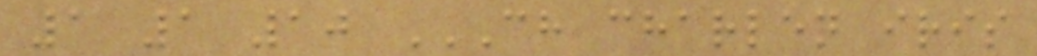1 1 10 CH CHARLEN IRIS
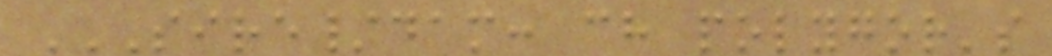SIRE/DAM: CH POLYGOR'S
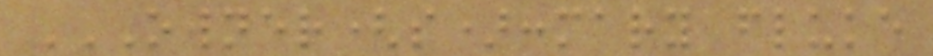OWNER(S):MARY FLUKE
